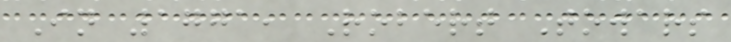In 1771, Robert Towars
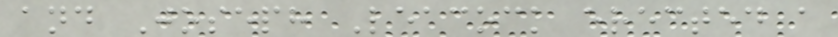and Joseph Leacock erected a
